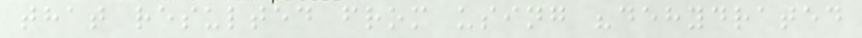that resulted from using "dehydrated
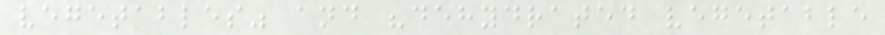vegetables" and "dehydrated vegetable
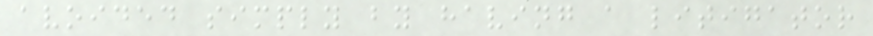avoided simply by having a litigator
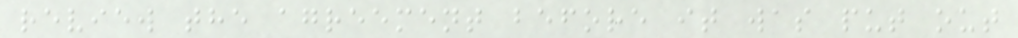review the agreement before it was put out
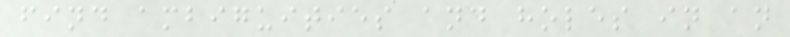find ambiguities and holes in an
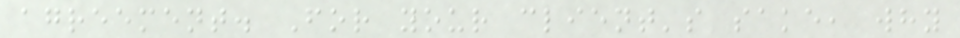agreement. For your client's sake, why
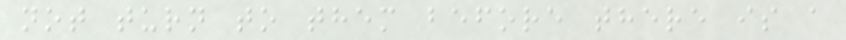not turn to them before there is a
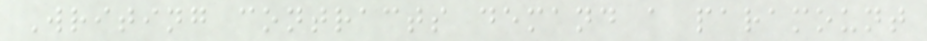Writing contracts demand a paramount
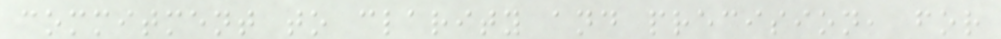commitment to clarity and precision, for
